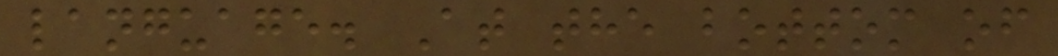language. At the bottom of
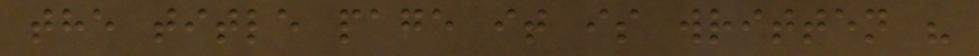the title page it is written "
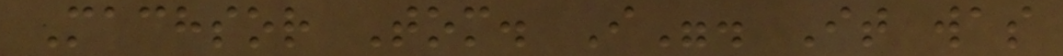Machsor Tom. I". It was
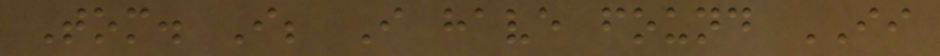Tom. I; I have found II
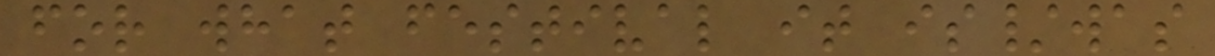for what festival it is/was
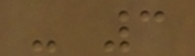- 3
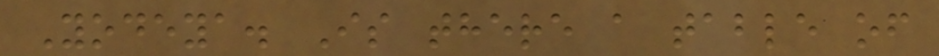Yodeya. Is there a table of
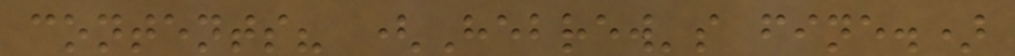contents? (Hebrew's fine.)
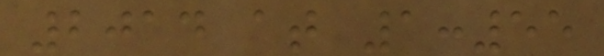2014 at 1:55
